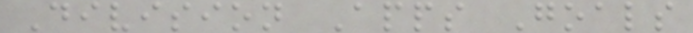Division Apps Goals
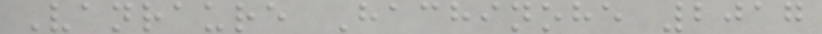Vanraure Hachinohe 2017
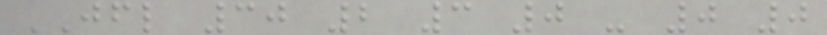JFL 30 2 3 0 - 0 0
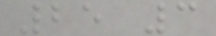25 3
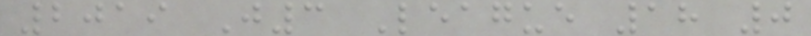2019 J3 League 18 0
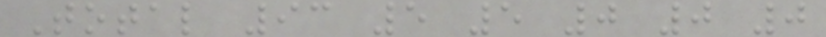Total 93 5 5 0 0 0
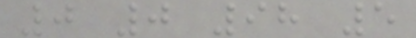0 0 98 5
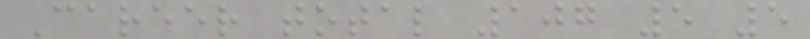Career total 107 5 5
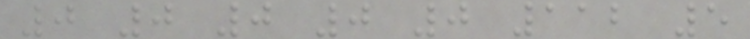0 0 0 0 0 112 5
